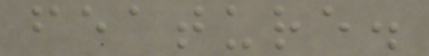feature.
